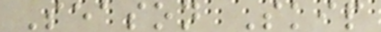Season Skip
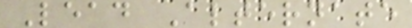Lead Alternate
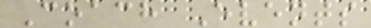Coach Events
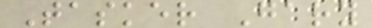Tasker Gary
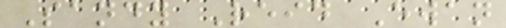Sandy Reid Ewan
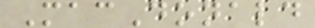MacDonald
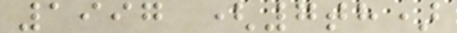1997 (7th)
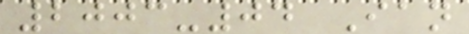2003-04 Ian
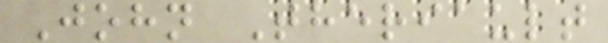John Theriault
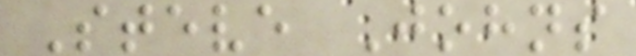Steve Johns
